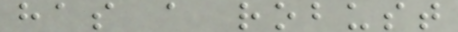has a robust
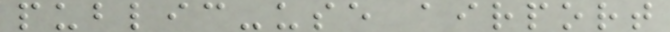public-use airport
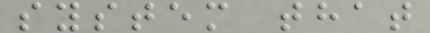system that
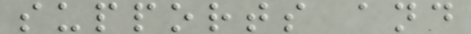supports and
